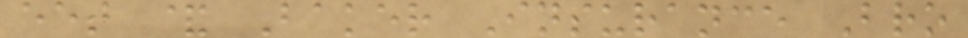eet & Baker Insurance Bro
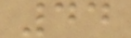44
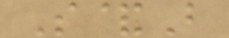S&B
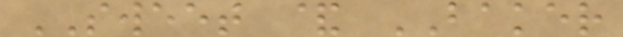SWEET & BAKER
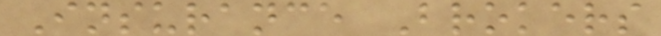Insurance Brokers
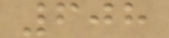608
